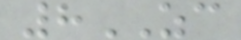8ZC
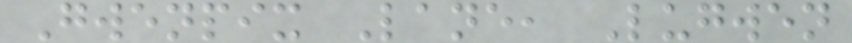Gwenpix Lane, Lugwen
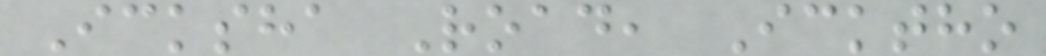Icksha Road, Icktho
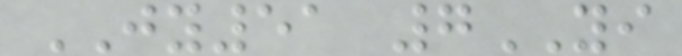JY51 7YI
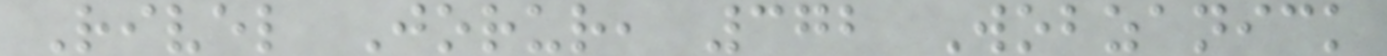Rivel Jorur, 372 Wobzanick
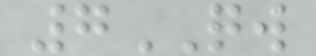7QW
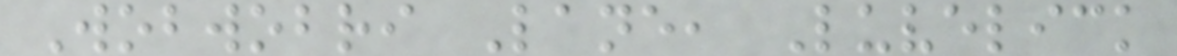Wobwobri Lane, Luvelick
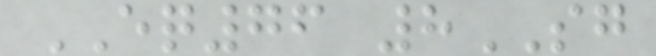EQ76 8SG
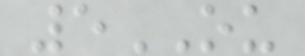5OU
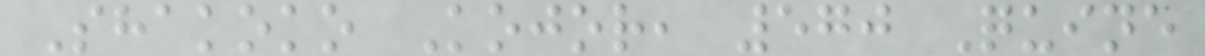Shakoko Kojor, 570 Quine
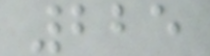225
